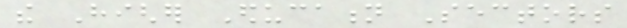the Higher Education Sectors
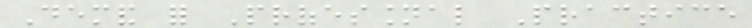Demand for Professional Practice
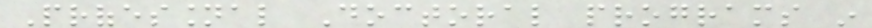Professional Doctoral programs in
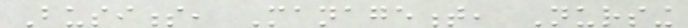Business, Management, Nursing
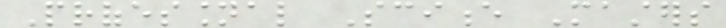Professional Science Masters
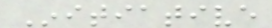Initiative
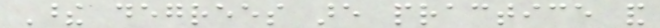These degrees are practice and
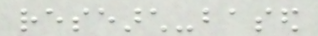research-based
